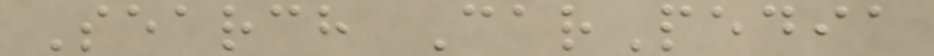Search CarPedia
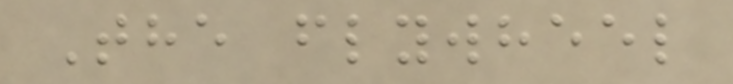The flywheel
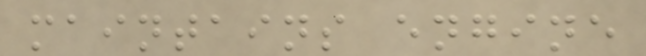maintains engine
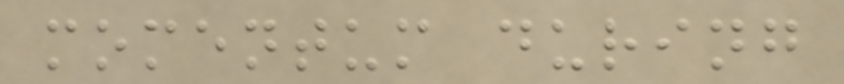momentum during
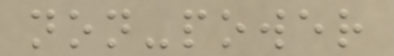non-power
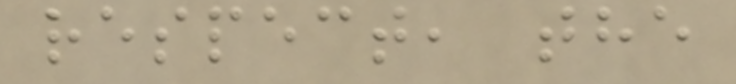respect, the
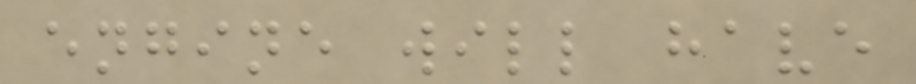engine will have
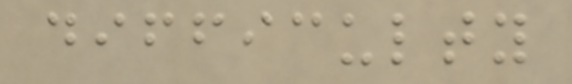difficulty
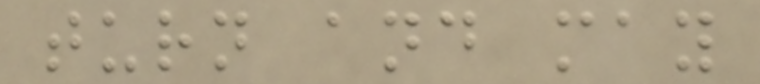turn and may
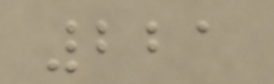221
